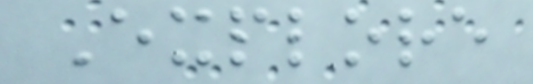Explore
